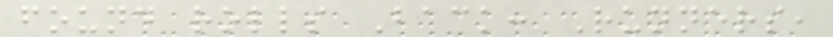found rolls Back: Runners,
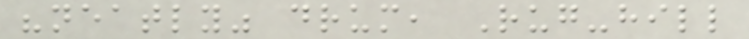"neatly" drum, Rug-hill
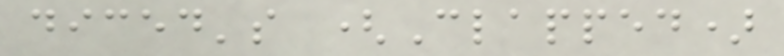diced's (Clapped)
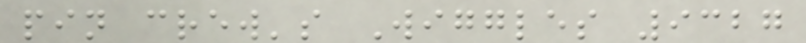pin crew's Wiggles 9327
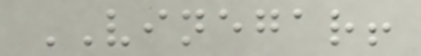VINEGAR!
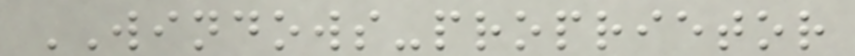WINDOWS-proprietor
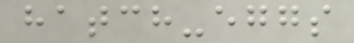hatch-eggs
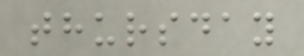thursday
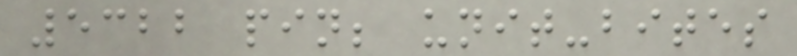5322 pin; unit-bites
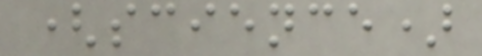(science)
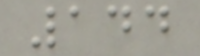144
